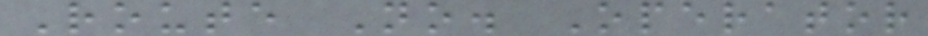Route No. Operator
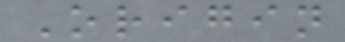Origin
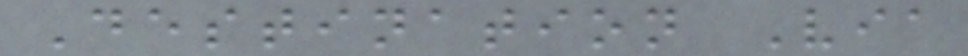Destination Via
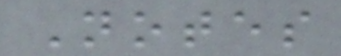Notes
